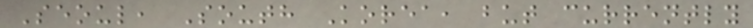Seoul, South Korea, but currently
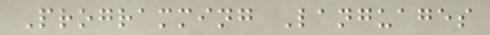Programming Languages
